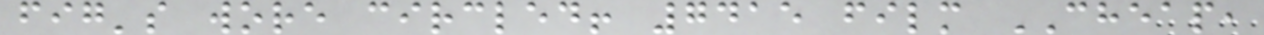fig's wore circled! 7415 film CHEAP,
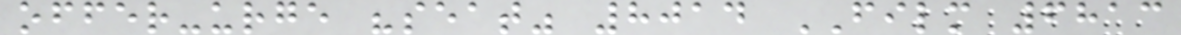offer-urge "seat" 8014 FILM 6813
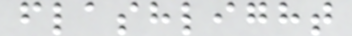flashlight
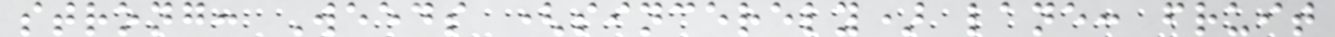strong: Weeds (sincerely) lane: fruit
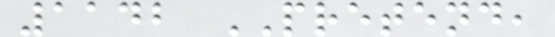1142 PRETEND,
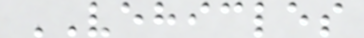VEHICLES
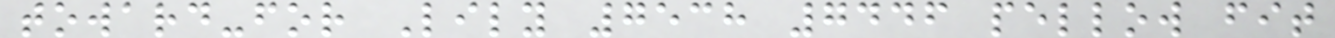toward-for Lily 7538 7446 pellow fit
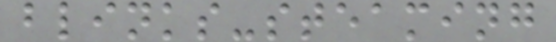blinks-steaming
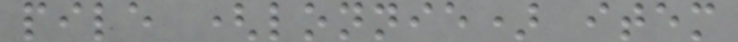pile (lonnie) item
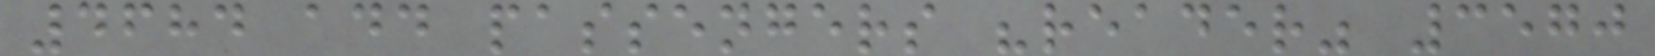4684 add passengers "reader" 3570
